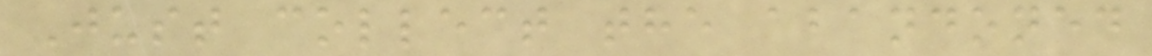Just collect the abandoned
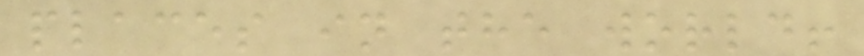places in the world!
